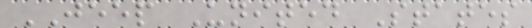JEEP United States
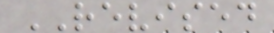REVISED
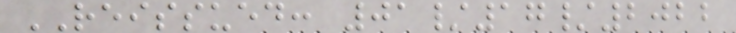REISSUED: 01/17/2022
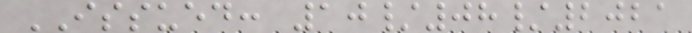ISSUED: 10/08/2021
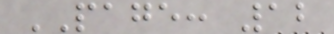PAGE: 12
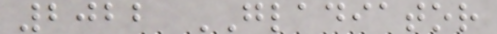2022 GLADIATOR
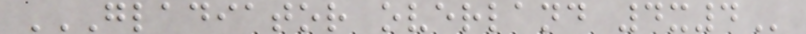GLADIATOR OVERLAND 4X4
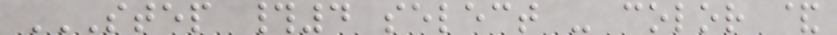STEP #4 SELECT - COLOR &
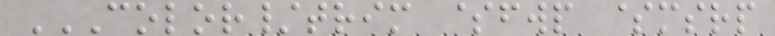COLOR/TRIM $FWP $MSRP
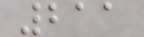211
